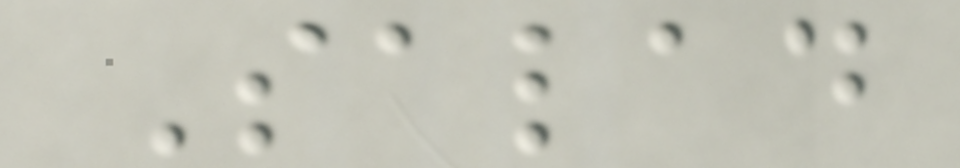Salad
